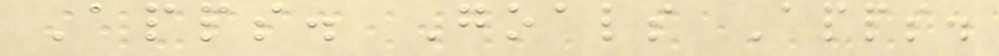Apps. Goals Apps.
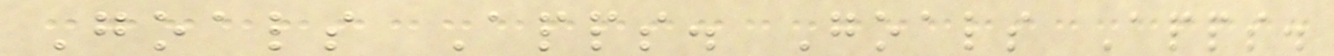Goals Apps. Goals Apps.
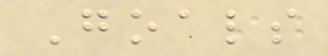Goals
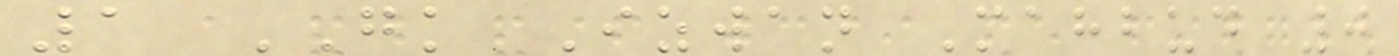1 GK Izwan Mahbud 0
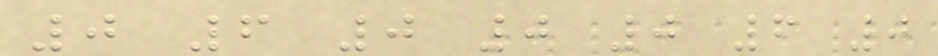0 6 0 0 0 6 0
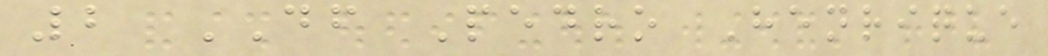2 DF Pedro Henrique
